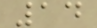14
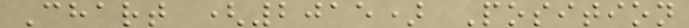Chart (2015) Position
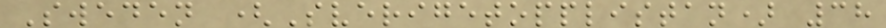Sweden (Sverigetopplistan) 38
